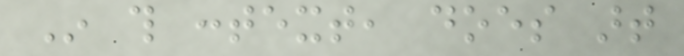In this context, does art
